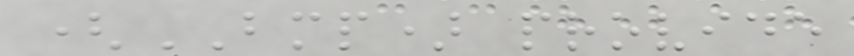(BMP) provide
